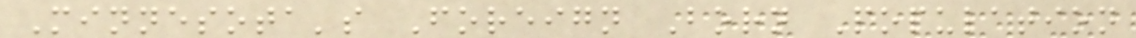Minnesota's Foreign Born Population
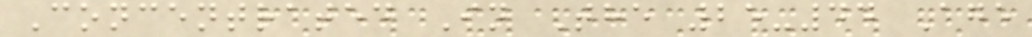Concentrated In The 25-44 Age
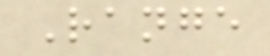Range
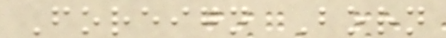Foreign Born
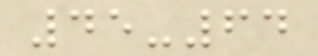45-64
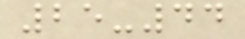25-44
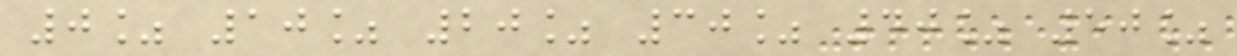0% 10% 20% 30% 40% 50%
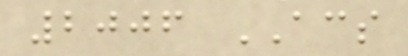2006 ACS
